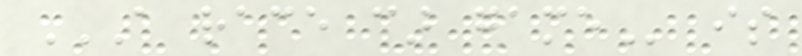A RACE CAR GAME is
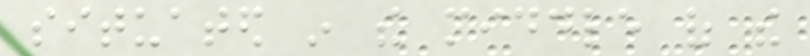situated in the middle of the
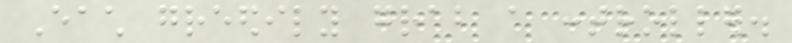Each greedily grab a controller.
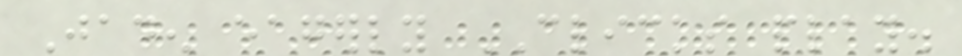Jaden eagerly CLICKS play.
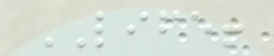LIFE!
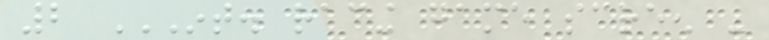2 INT. RACING GAME SCREEN -
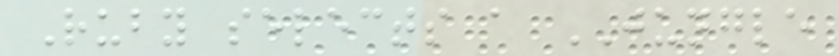Ruby selects a JUNGLE
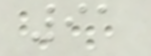91
